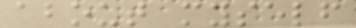about myself
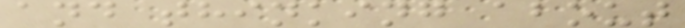and thinking about
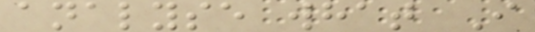analyse what I
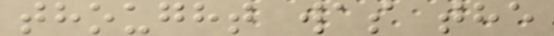thought was the
